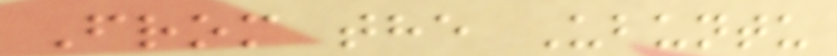From the Ubuntu
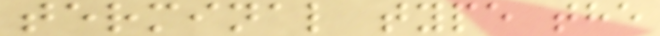terminal type the
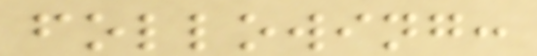following:
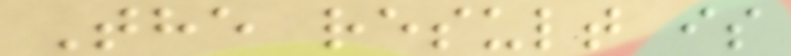The result is
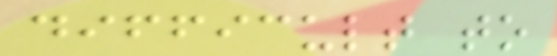difficult to
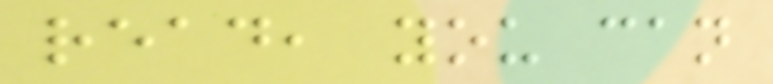read, you can
